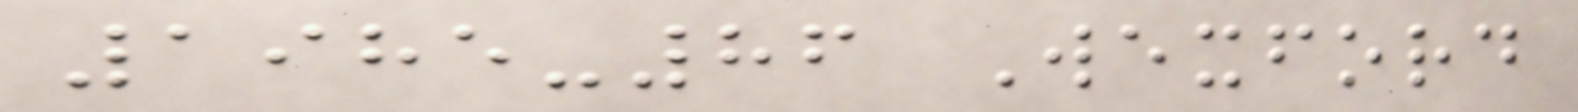1985-86 Wexford
